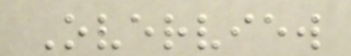Overview
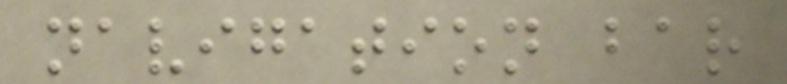navigation bar
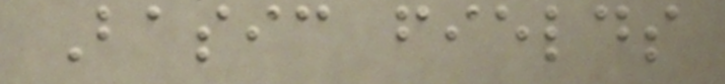Basic fields
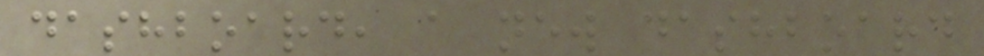dashboard, a new dashboard
